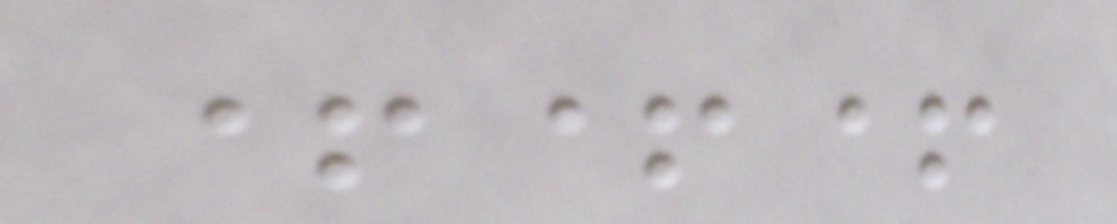+++
